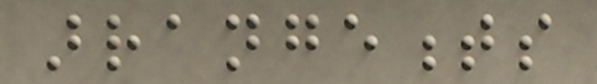arrangements
